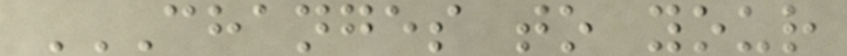CHANGES TO YOUR
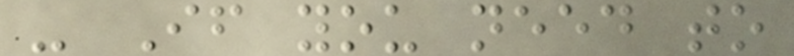- If you need to
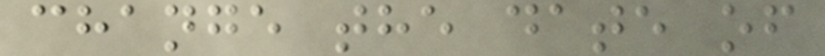change the date of
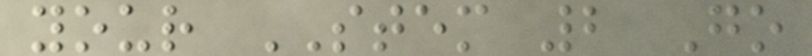your STEM 2 Go
